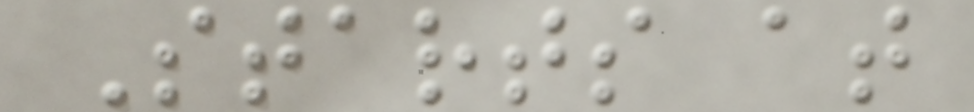Starts at
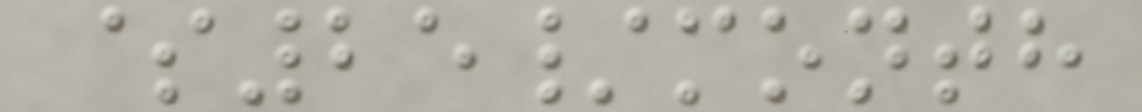$25/month
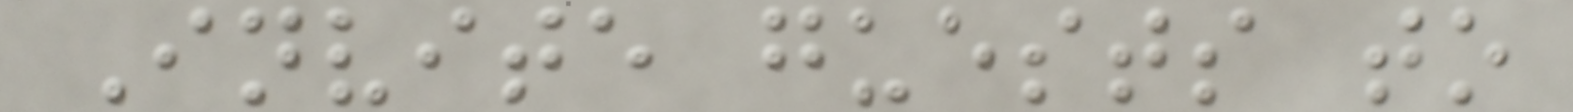Invite guests to
